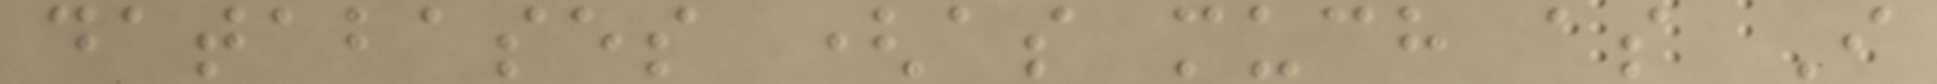databases (as much as I
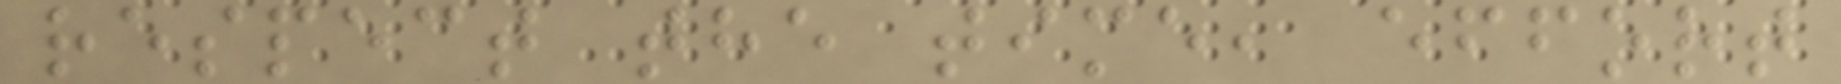respect the time, effort
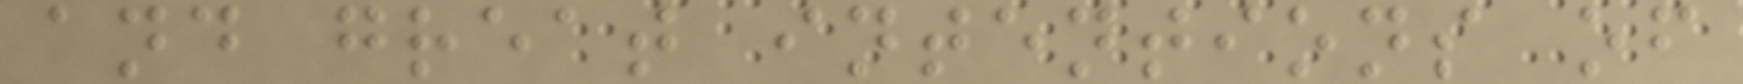and great intentions of
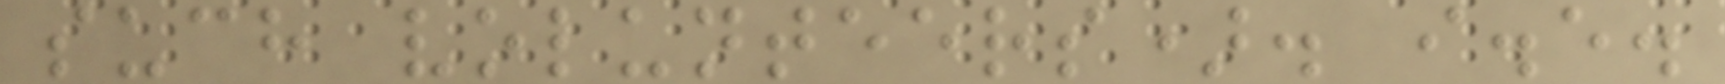such volunteers). i.e.
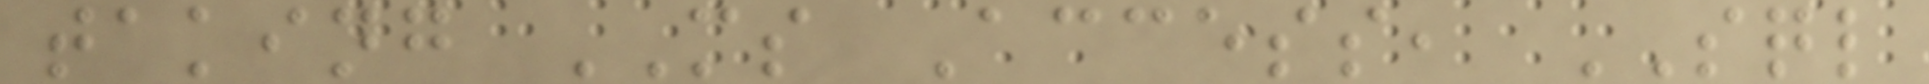taking MS Access, SQL
